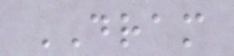DRAM
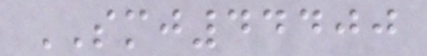SMJ44400
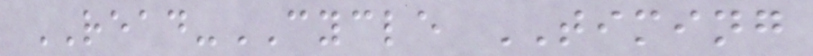READ-CYCLE TIMING
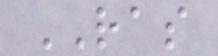RAS
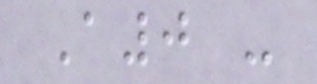A0 -
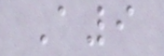A9
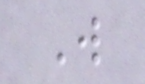W
